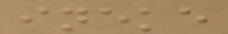ineke
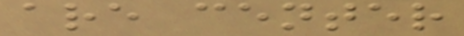are center
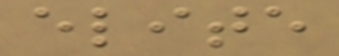elite
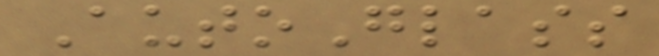AutoGlass
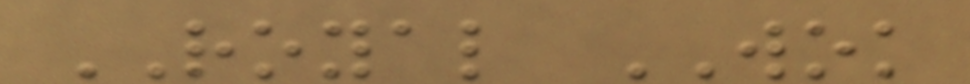ROYAL WOK
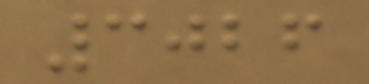3026
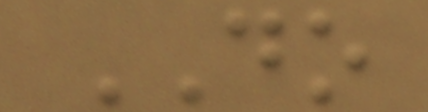DO
